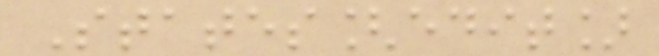States[edit]
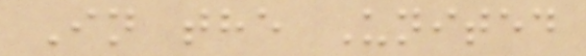In the United
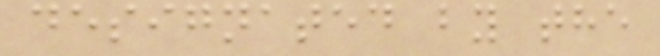designated by the
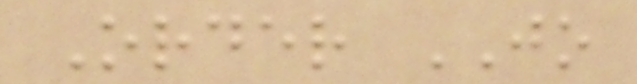Order JO
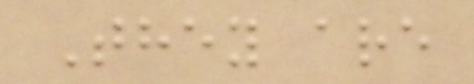They are
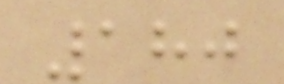180
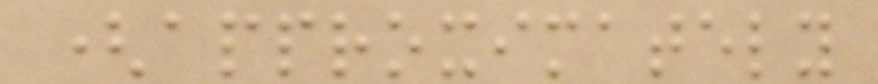(approximately
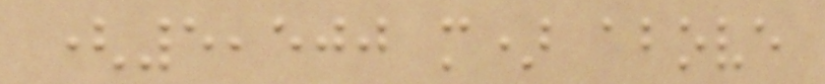(5,500 m) above
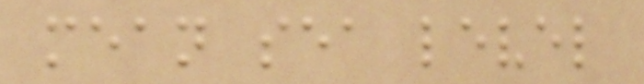mean sea level
